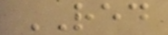RED
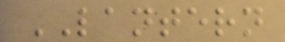LANTERN
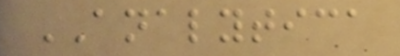ANALYTICA
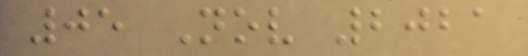05 Nov 2021
